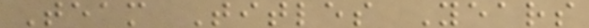Team Titles Years
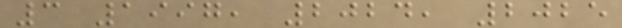3 1997, 2024, 2025
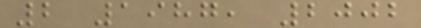2 1987, 2002
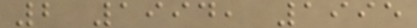2 1994, 1995
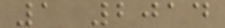1 2014
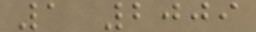1 2009
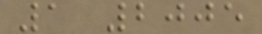1 2005
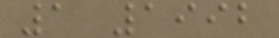1 1992
